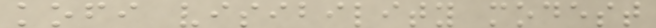kofi visibility modest
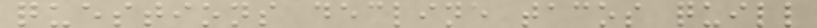questions decline tacos quill
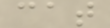cat
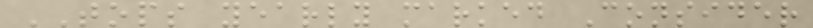TOPS yearly marked Consider
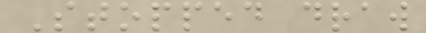Stopped draw
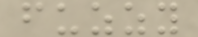fuzzy
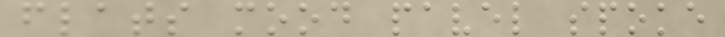flats mood pavel spoke
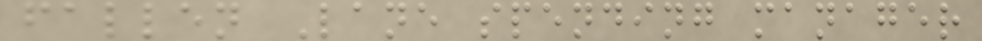fallen Lane spending manager
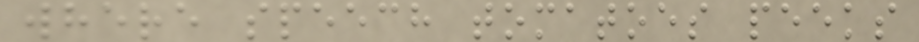where speech tomatoes peeks
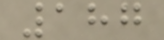187
